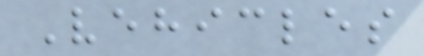Vehicles
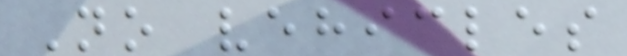No vehicles
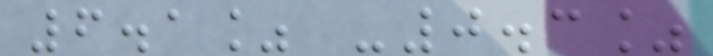6.1% -0.3%
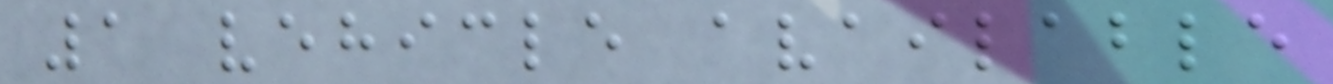1 vehicle available
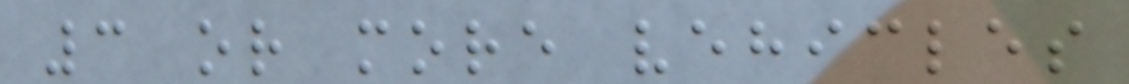3 or more vehicles
